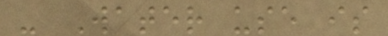- Water use is
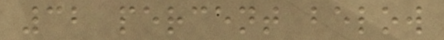32 percent below
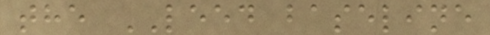the LEED baseline
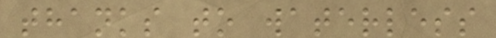thanks to waterless
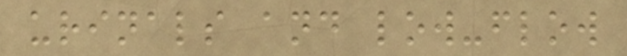urinals and low-flow
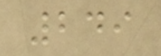249
